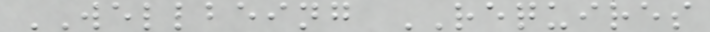WELLBEING REQUIRES
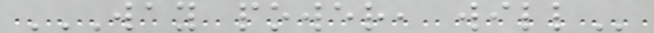WAY POWER, WILL
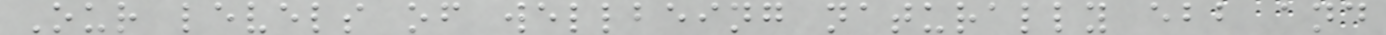Our levels of wellbeing naturally ebb and
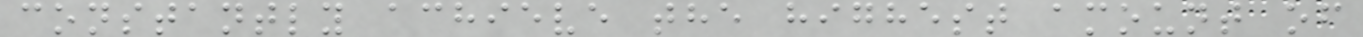constantly achieve the highest amount of
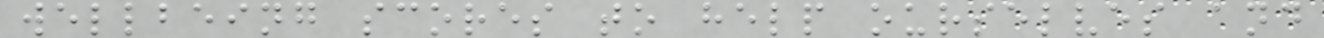wellbeing scores to help ourselves and
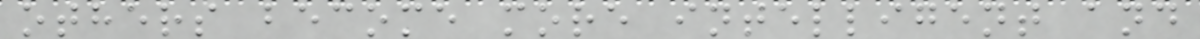others become more intelligent and
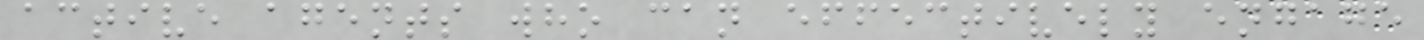active agents who can effectively engage
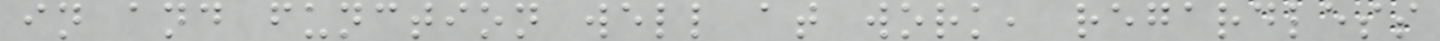in and function well at work, regardless
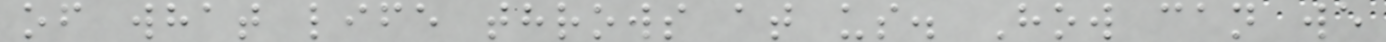of what life throws at us. How can we
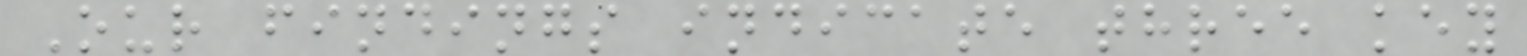Our findings indicate three key
